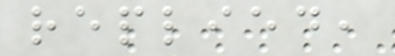replied,
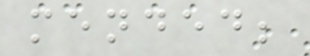mended;
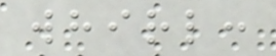whirl:
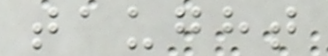taught
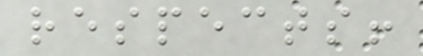respects!
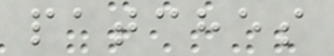patches
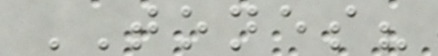TONES?
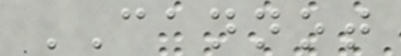CANNOT
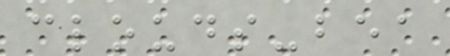clouds-bea
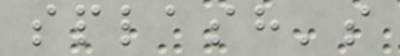splash's
